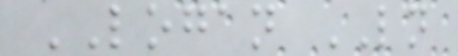LOGAN LN
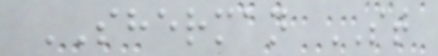SHERMAN ST
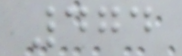474
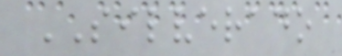SILVERADO
